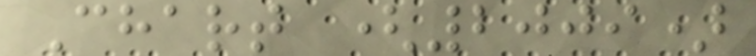Chart (2009)
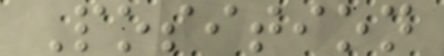Position
